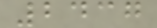2437
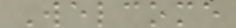Welcome
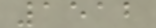1512
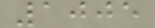1005
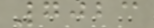7023
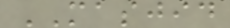MASJID
